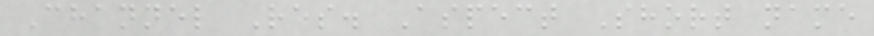Channel Res. Aspect Short name
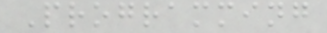Programming
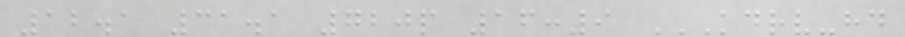12.1 31.1 720p 16:9 KDRV-HD
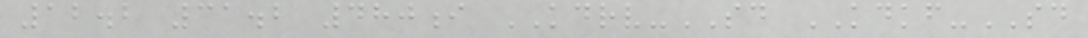12.2 31.2 480i KDRV-SD KDKF-SD
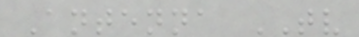Antenna TV
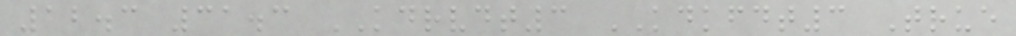12.3 31.3 KDRVDT3 KDKFDT3 True
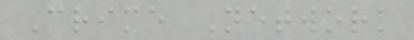Crime Network
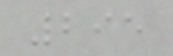295
